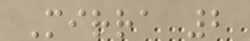Mirra 2
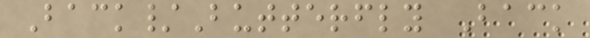Back/Butterfly Back
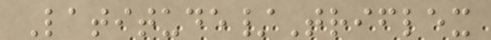Latitude/Triflex
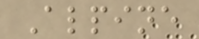Alpine
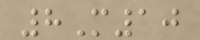8M10
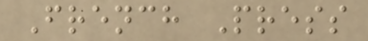French Press
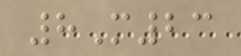8M23
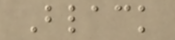Black
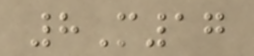8M17
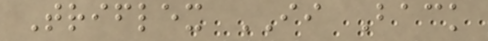Triflex II Back
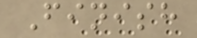Finish
